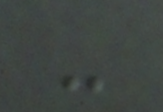-
